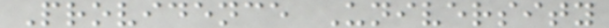Providence University
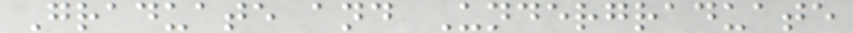Graduate and Undergraduate
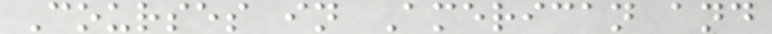Courses in American and
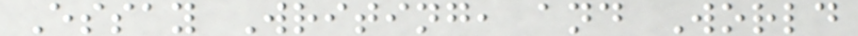Essay Writing, and World
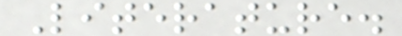Literature.
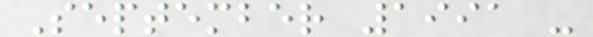September 1991 -
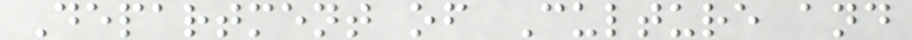Department of Culture and
